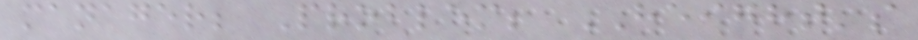manager; Problem; HEIGHT's
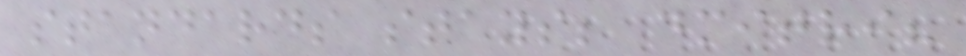standards stays; dmitri?
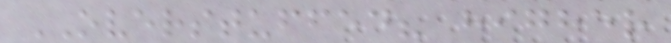OVERSTUFFED? higher
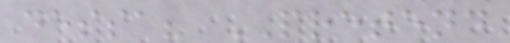dessa? PRETEND
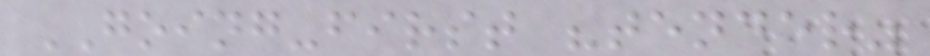GOING-first "tender"
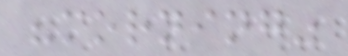"morning"
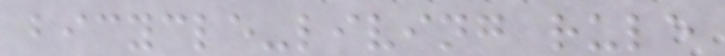bicycle-living rule
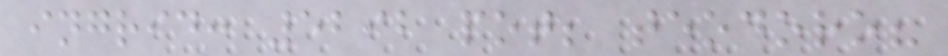ingrid: 5292 pot; teodoro?
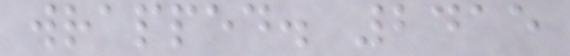wrapped. 2415
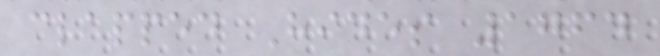clapped Hides 1764
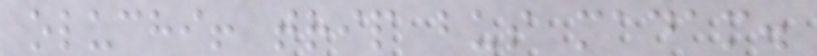oluchi! trip bus madam.
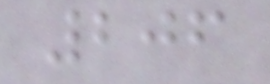206
